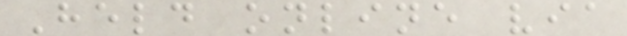Held online via
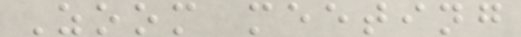Zoom meeting
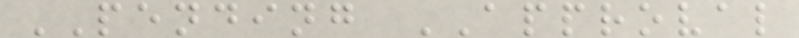PENDING APPROVAL
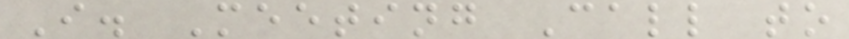I. Meeting Call to
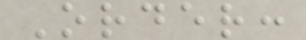Order:
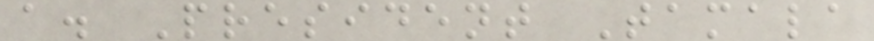a. President Tamala
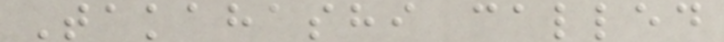Takahashi called
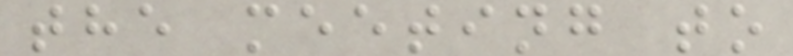the meeting to
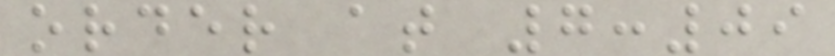order at 7:09
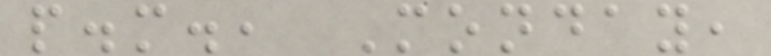p.m., Monday,
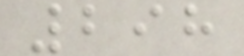298
